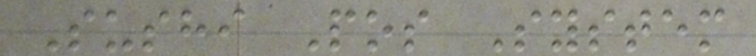Sushi Pos System
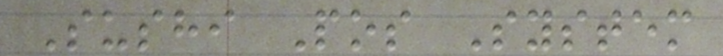Sushi Pos System
